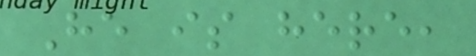He is here,
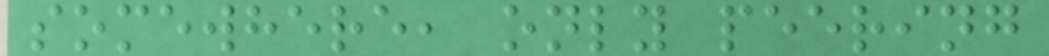somewhere, only peering
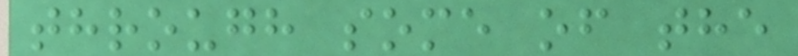through some of the
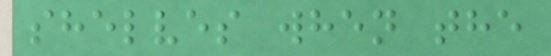shelves when the
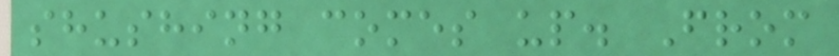shushing comes up. From
